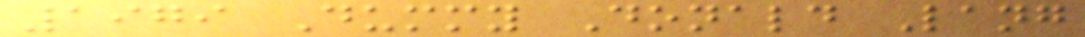1979 Dummy Donald Lang
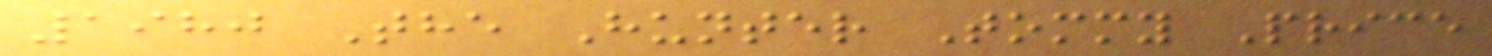1980 The Hunter Tommy Price
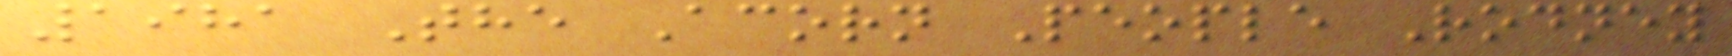1981 The Acorn People Rodney
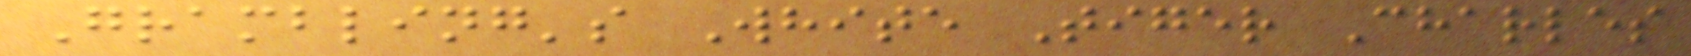Grambling's White Tiger Charles
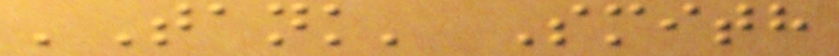'Tank' Smith
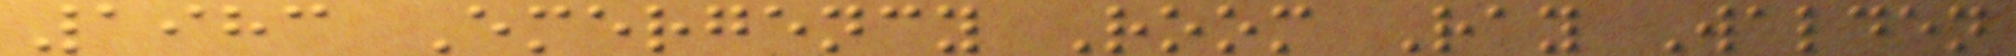1983 Emergency Room Ray Walden
